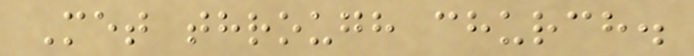Met through church.
